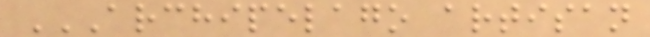ARCHIPELAGO ARTISAN
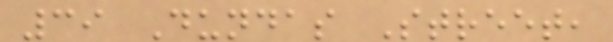39 Dundas Street,
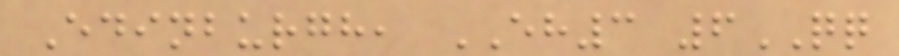Edinburgh, EH3 6QQ
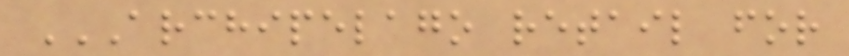ARCHIPELAGO RETAIL FOR
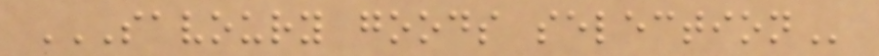SAVOURY GOODS SELECTION
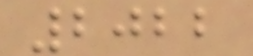2022
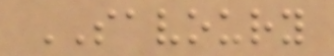SAVOURY
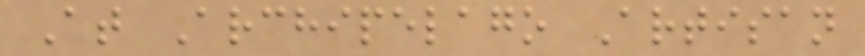At Archipelago Artisan
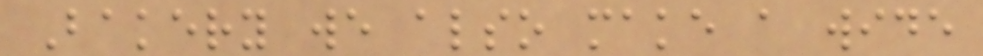Bakery we also make a wide
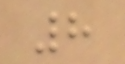8
